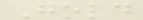Gold
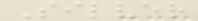Silver
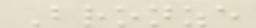Bronze
